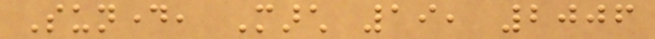Sunday, March 19, 2006
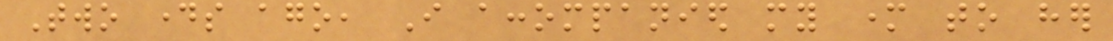Two days ago, I accompanied my mother to her
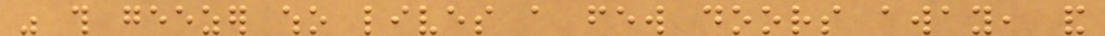was this geezer who lives a few doors away, and
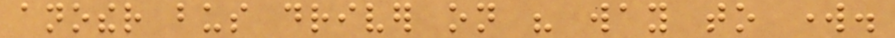another bus driver on his way to work.
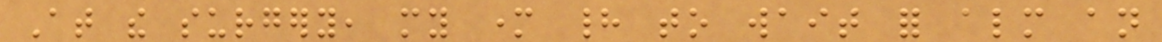At the surgery, my mother had to wait for almost an
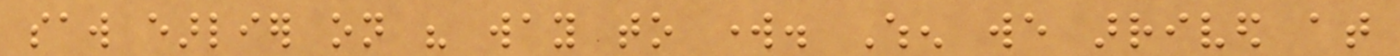saw earlier on his way to work. When we arrived at
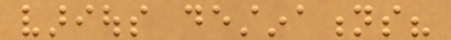various destinations?
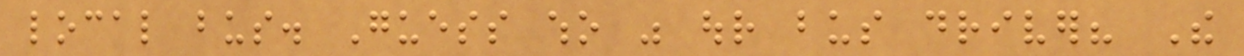local bus. Guess who was our bus driver? The
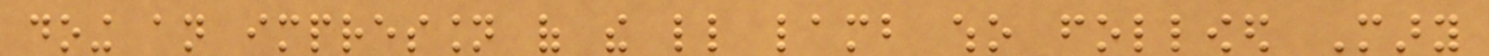doing an impression of the little lamb who followed Mary
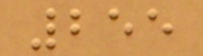255
